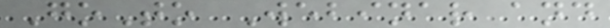GoTo Webinar and
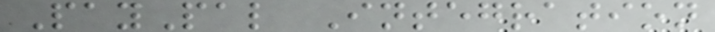PayPal Integration
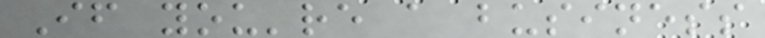If you're a business
